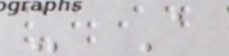- A
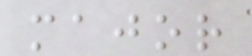major
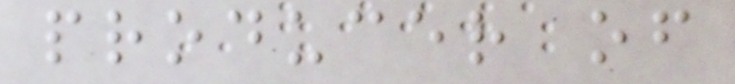producer of
